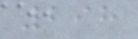298
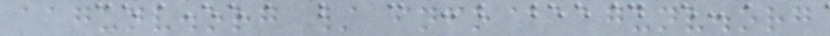aagunv.org / info@aagunv.org
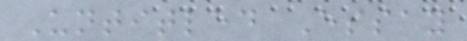Untitled Essay
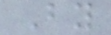By
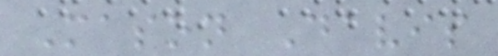Mason Davis
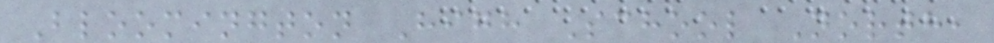Bloomington High School North,
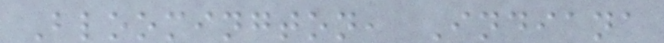Bloomington, Indiana
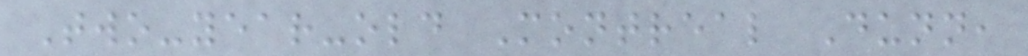Two-year-old Montreal Dunn,
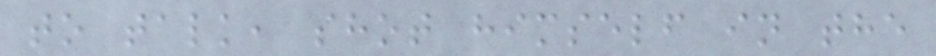to talk, shot himself in the
